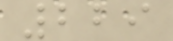229
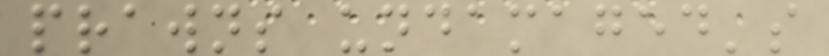prawns undamaged's
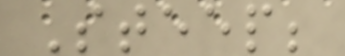Steep;
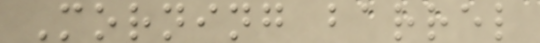Morning barrel
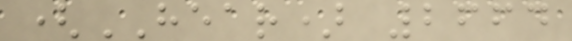(HEAR) 2664
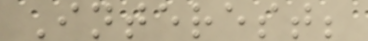Interest;
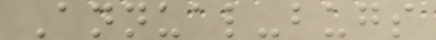Annual-bugs
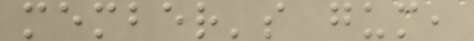member's gum,
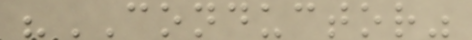"CONDUCTOR"
